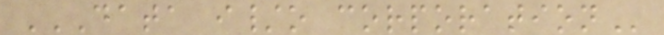DATA I/O CORPORATION
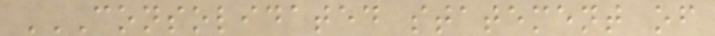CONSOLIDATED STATEMENT OF
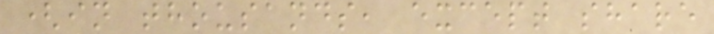(in thousands, except share
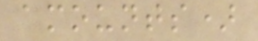amounts)
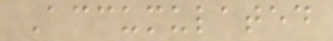Accumulated
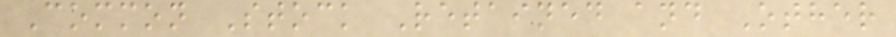Common Stock Retained and Other
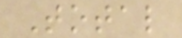Total
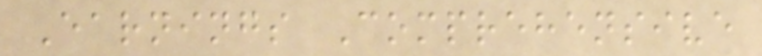Earnings Comprehensive
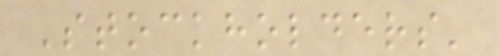Stockholders'
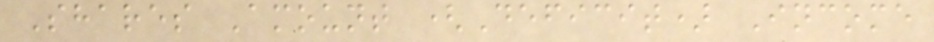Shares Amount (Deficit) Income
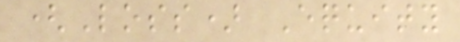(Loss) Equity
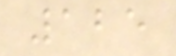125
